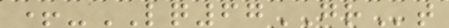+-LQ67GRt
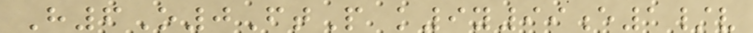H6O0FtP k9y99e1/v
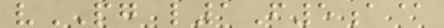vPG l1F5a@
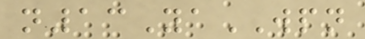n13YaWPN
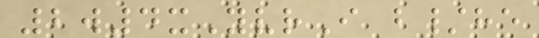2w4xYvrI b/he
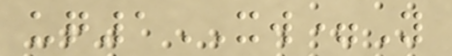uq1XW=Y
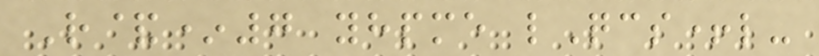R&*7 yhpme lQcs+l-
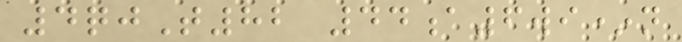4qjT82 44a6wi*n
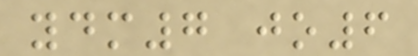ydm7 jo6
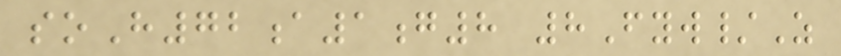soH72a1g8 8Fyw/Z
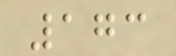173
